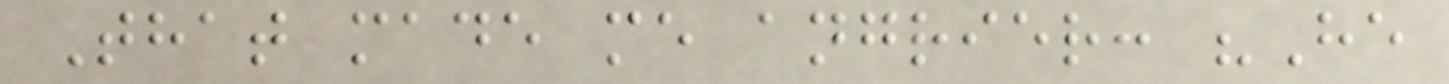That made me angrier: "He
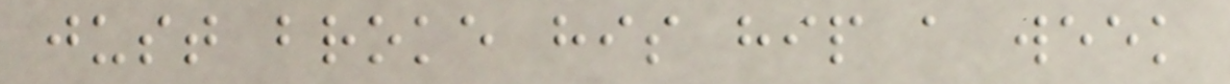just broke his hip a week
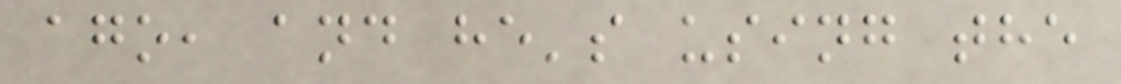ago, and he's using the
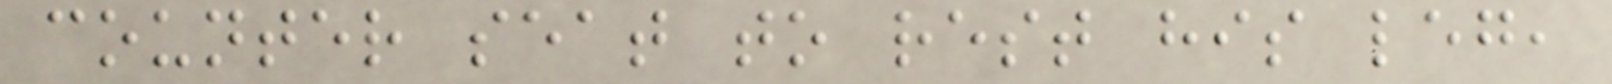counter seat to rest his leg,
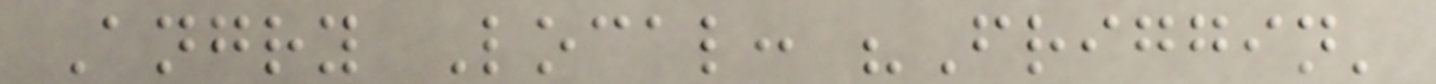Angry Local: "Friggin'
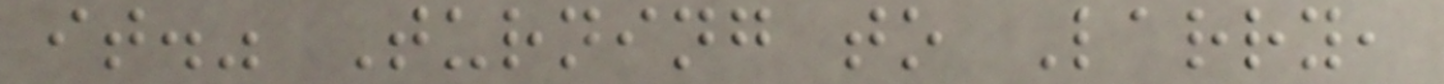it." Turning to Larry,
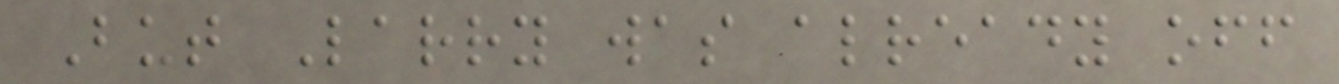But Larry was already off
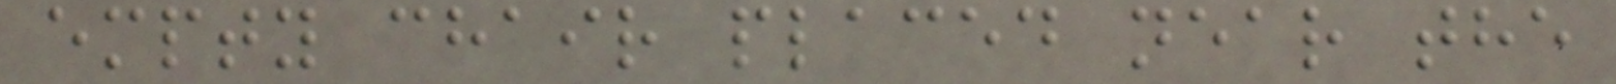empty chair placed near the
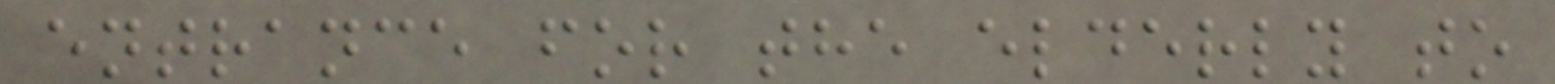entrance for the elderly to
